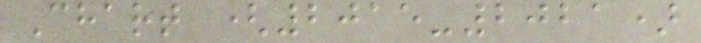Chart (2015-2021)
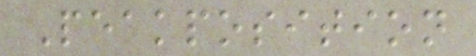Peakposition
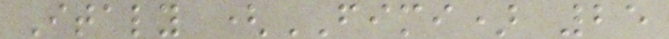Italy (FIMI) 25
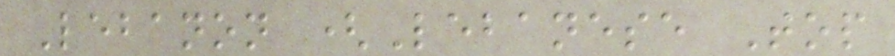Lebanon (Lebanese Top
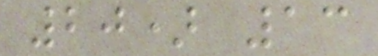20) 13
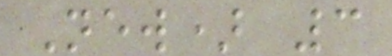New) 3
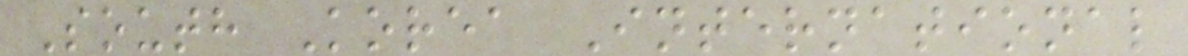South Korea International
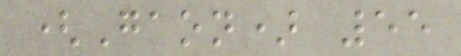(Gaon) 55
